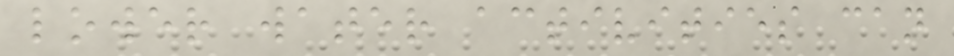lower water activities can
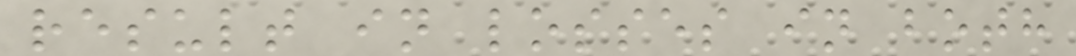result in losses in both
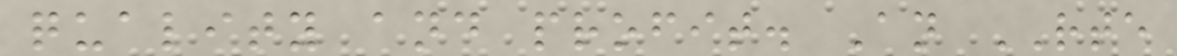quality and profit. An RTE
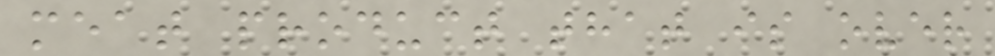meat product that is over
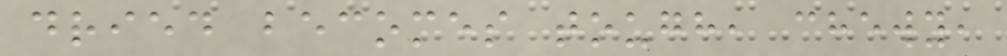dried becomes tough, chewy,
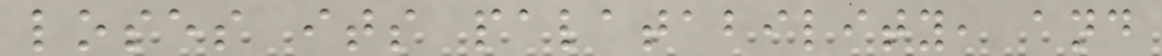loses its palatability, and
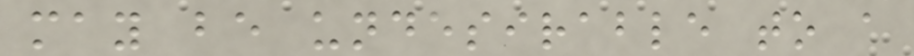may be undesirable to a
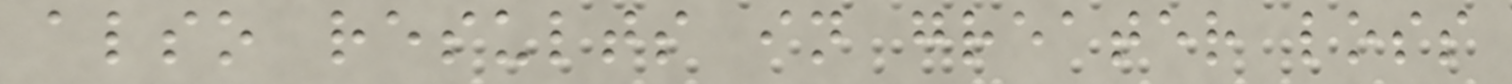also results in greater loss
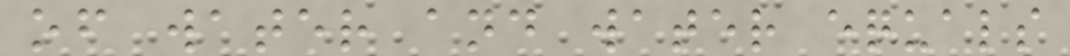of water and water equals
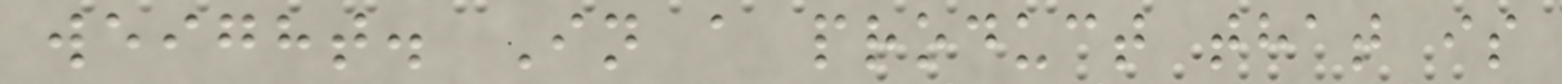weight. In a product that is
